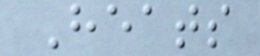Heats
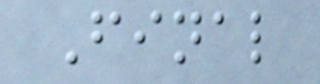Final
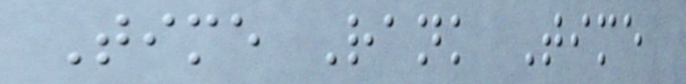Time Rank Time
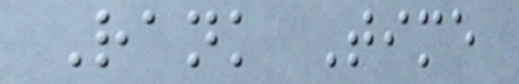Rank Time
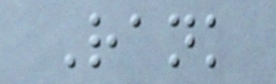Rank
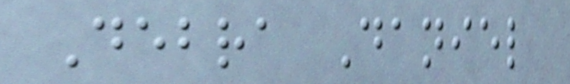Debra Daniel
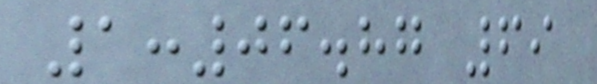1:06.87 69
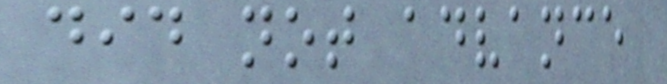did not advance
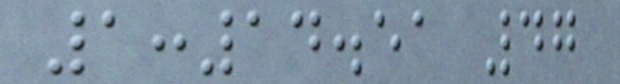1:14.51 47
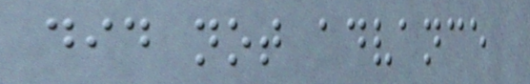did not advance
